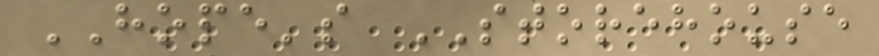HOPE's STOREHOUSE
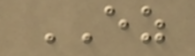EZ
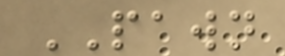PAWN
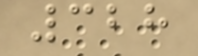328
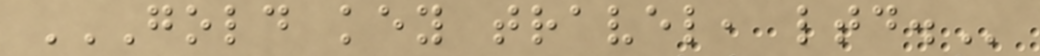GOLD KEY TRAVEL, LTD.
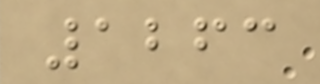1263
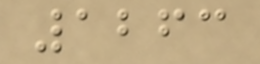1263
